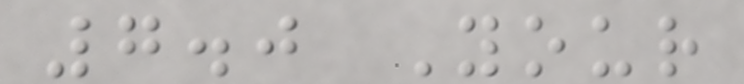7.0 Your
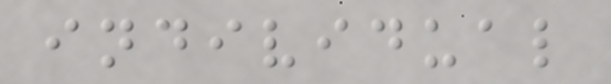individual
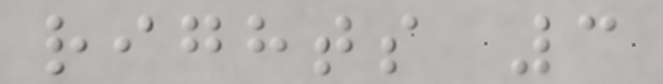rights 3
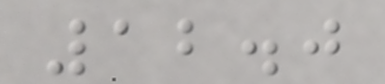12.0
